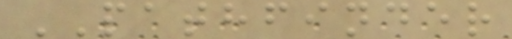PATHFINDER
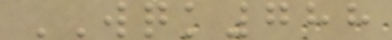WQK788
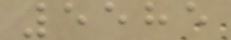5585
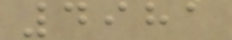4981
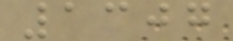1307
